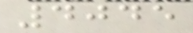4045
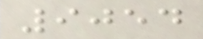9054
